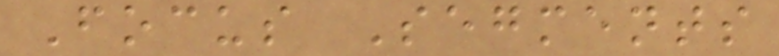Focus Segments
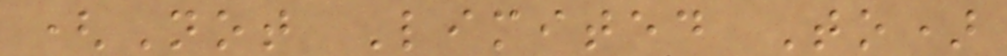(Not Limited To)
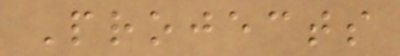Projects
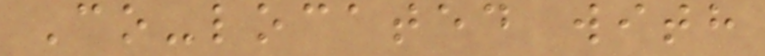Co-located with
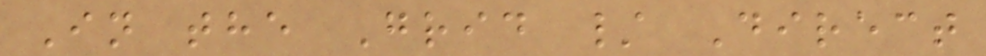In the Grid / Direct
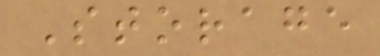Storage
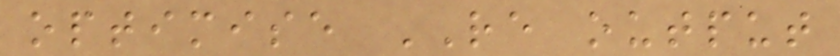optimise RE output
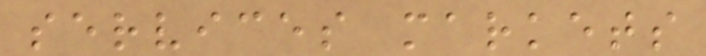services markets
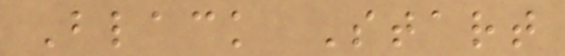Black Start
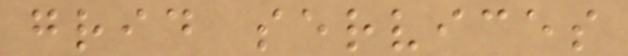grid services
